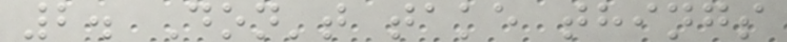2. Don't take things
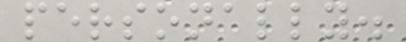personally.
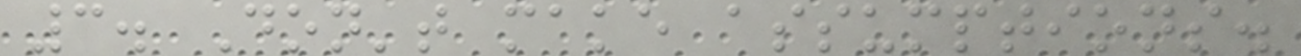3. Don't make assumptions.
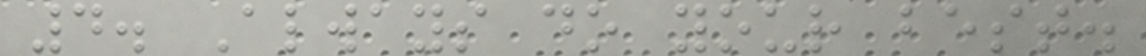4. Always do your best.
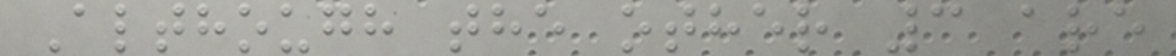Although the other 3 are
